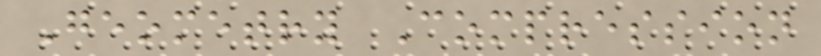Geometry Compression
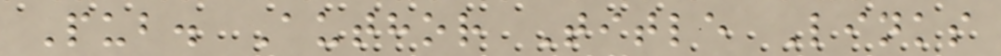Pub. Author Title Links
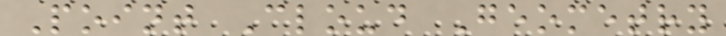Point Cloud Geometry
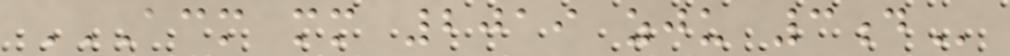ACM MM 2019 ZJU 3D
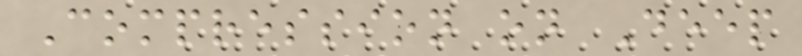Compression on Deep
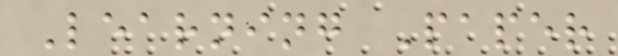Learning Paper
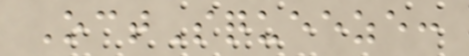OctSqueeze:
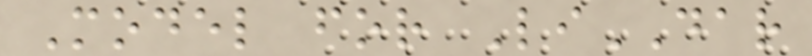Model for LiDAR
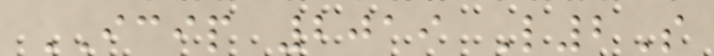ICIP 2019 L2S
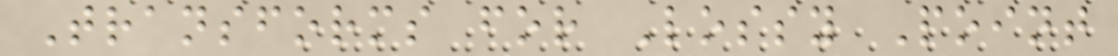Transforms for Lossy Point
